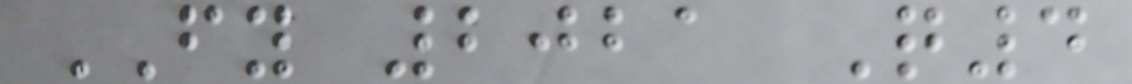FY 2021 Q4
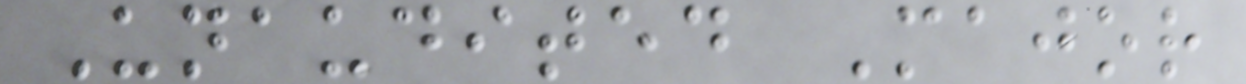Unaudited Major
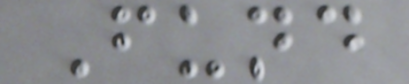Fund
